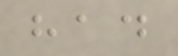had
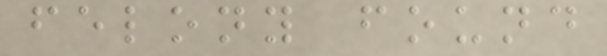felony found
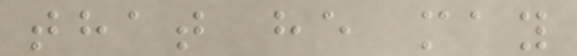that he may
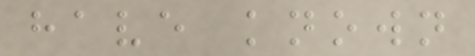have known
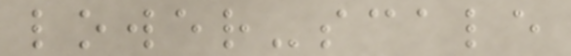lower-scale
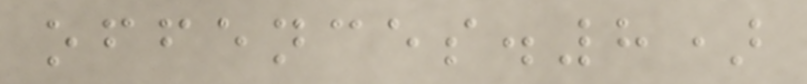offences.8)
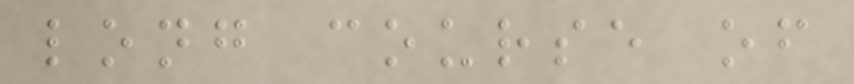long course of
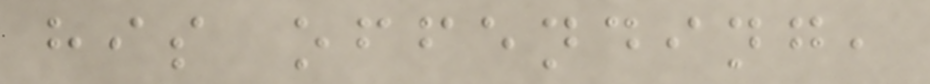his offending,
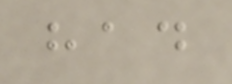had
